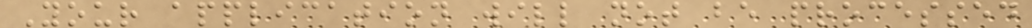Your application will not be processed
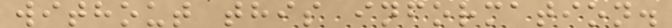without this information.
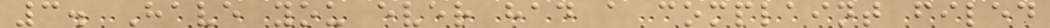3. Have you ever had a complaint filed
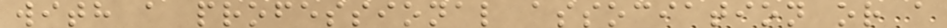with a professional association or a
